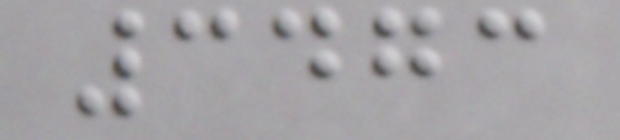3473
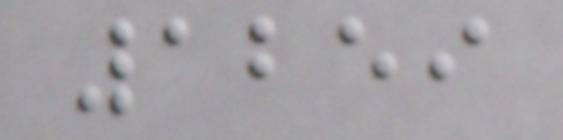1259
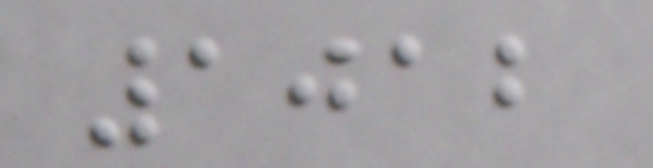1012
